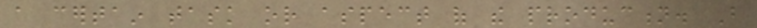a certain task or aspect of the production. But
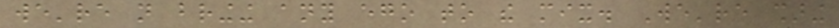we're not bringing any ego to the mix. We're sharing
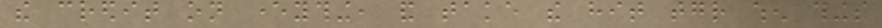the credit on everything, and take the hit together when things
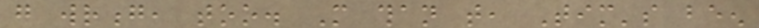go wrong, too. More than that, Tim's been
